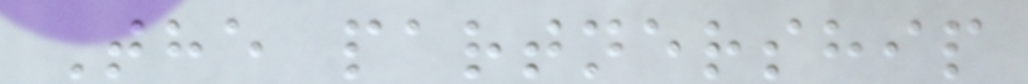The partnership
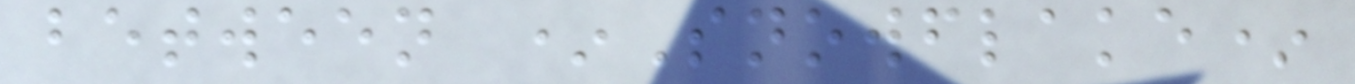between *Snowflake*
